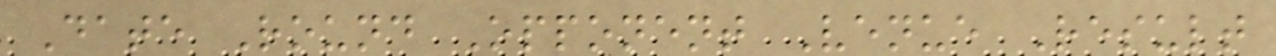Date Round Opponent Venue Result
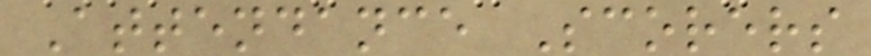Attendance Scorers
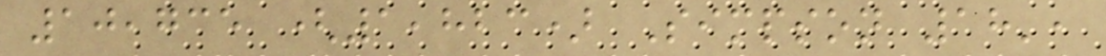10,735 (1,823) Simpson 18',
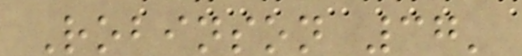Robinson 37'
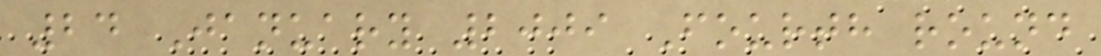24 January 2009 Fourth round
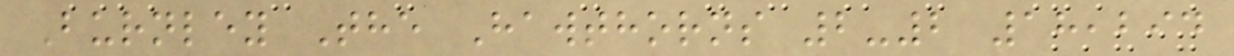Burnley The Hawthorns 2-2 18,294
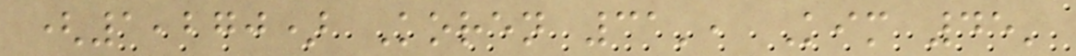(1,270) Koren 31', Kim 45'
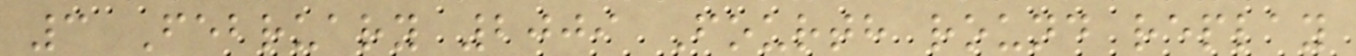3 February 2009 Fourth round replay
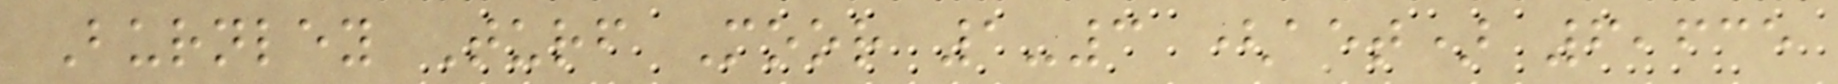Burnley Turf Moor 1-3 (aet) 6,635
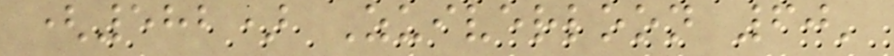(582) Zuiverloon 60'
